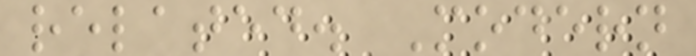related. Modern
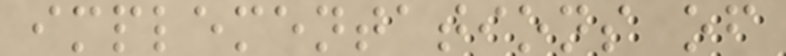implementations of
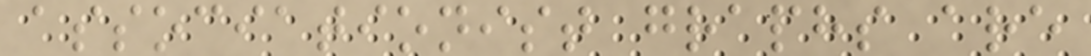associationist graphs are
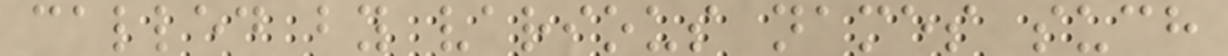called by various names such
